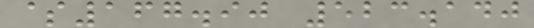$167.90 523.140
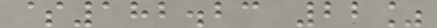$182.23 22%
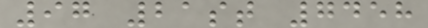97 21st 7458
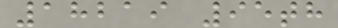18219 95th
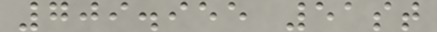709.955 51st
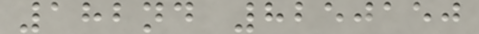182nd 8250150
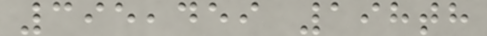395,459 198th
